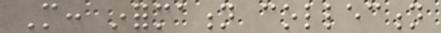More: information collection
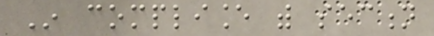In compliance with section
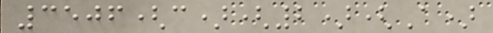3506(c)(2)(A)
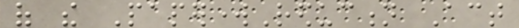of the PaperworkReduction Act
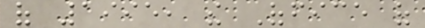of 1995, the Office of
